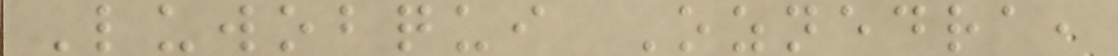Luwobqui Oznedra,
